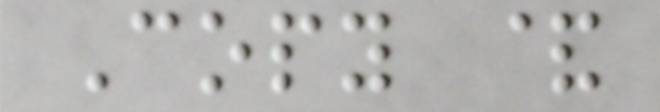Copy &
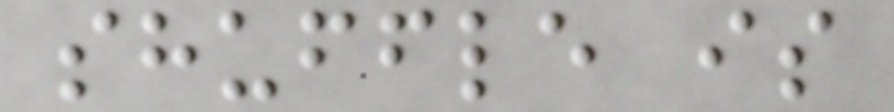shuffle is
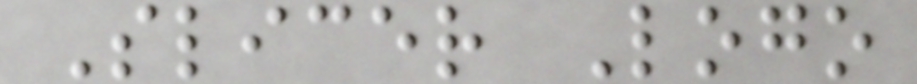Slicer Logo
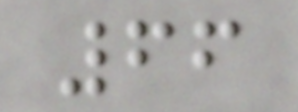66
